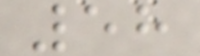58
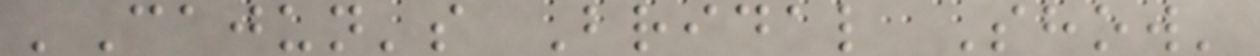'Cajun's Bridal Show'
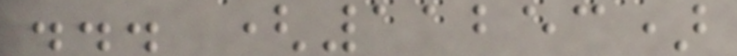... (11253)
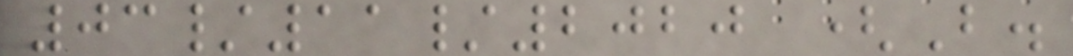03/11/2020 (B.
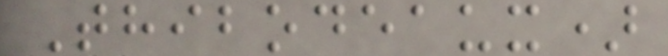Thibodeaux)
